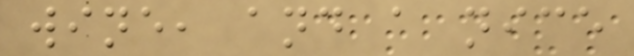wine, and a nice
